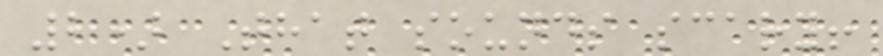2) That sounds scary!
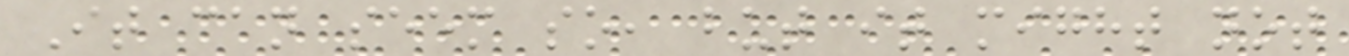It can seem so, but it might not
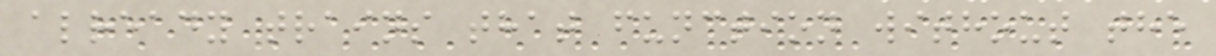already trains that function without the
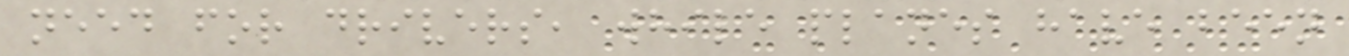need for drivers, while planes have been
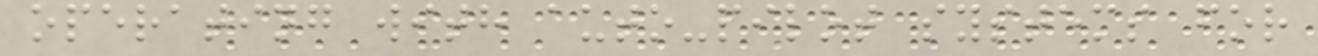operating with auto-pilot systems for
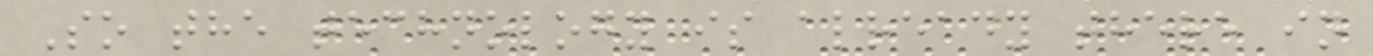So the technology is already there in
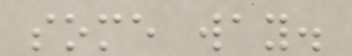some way.
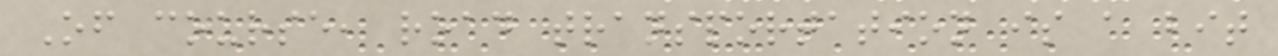Of course, road transportation is a bit
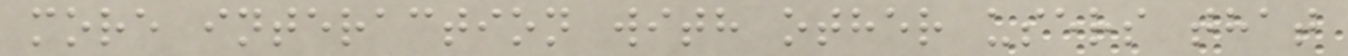more interaction with other users that
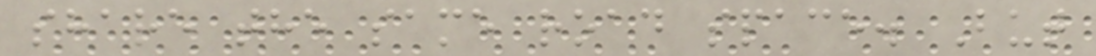share the same road space. But
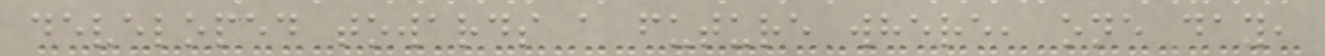developed towards a future where, one day,
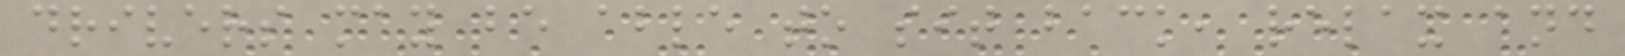drivers may be able to sit back, relax and
